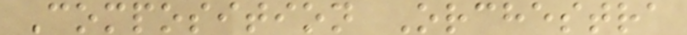Composition Orchestra
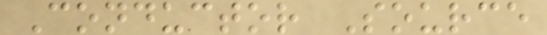Conductor Source
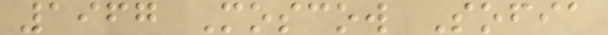1967 Moscow Sofia
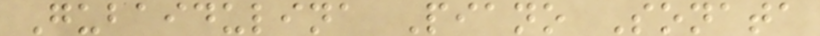Gubaidulina Piano Sonata
